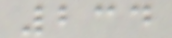234
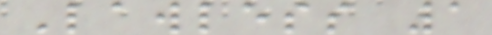Lawless 1
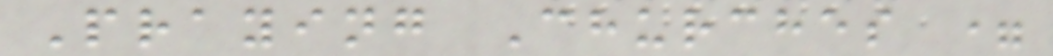Praying Churches =
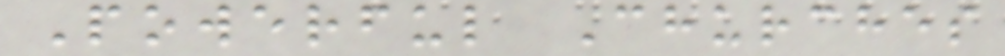Powerful Churches
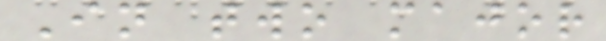In two major
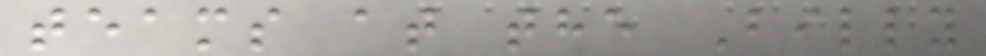teams at the Billy
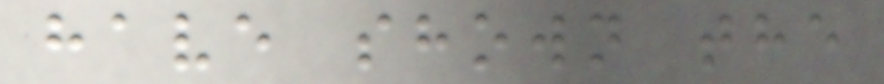have shown the
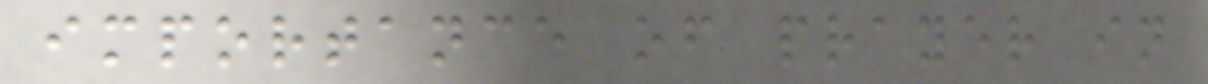importance of prayer in
